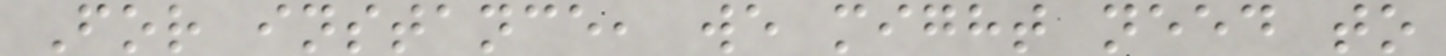For instance, we might need to
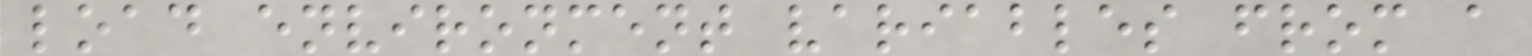load environment variables from a
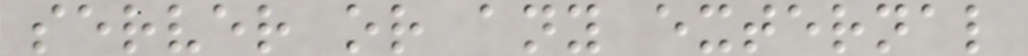server or any external
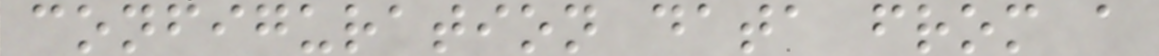configuration data from a
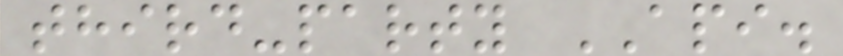third-party API.
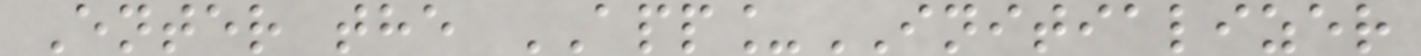Enter the APP_INITIALIZER
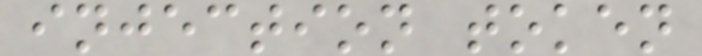injection token
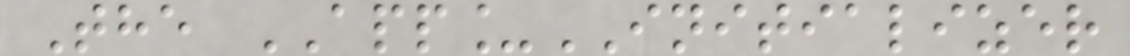The APP_INITIALIZER
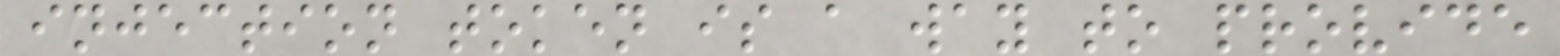injection token is a way to provide
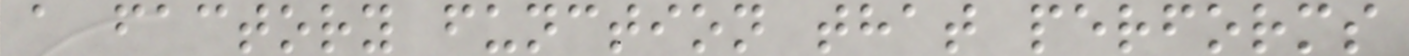a factory function that performs
